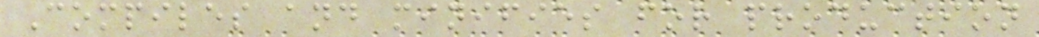Compiles and minifies for production
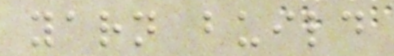yarn build
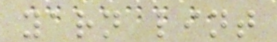yarn lint
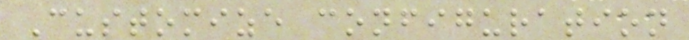Customize configuration
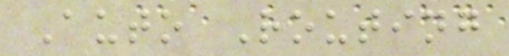Auto Routing
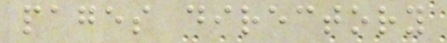pages directory
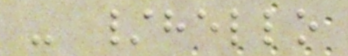- /hello
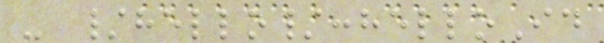- /hello/:helloId
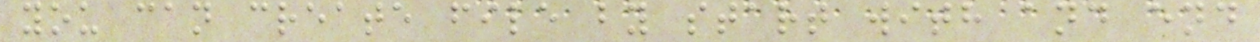you can create file by start with and end
